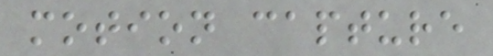motion capture
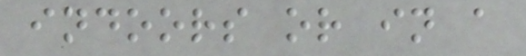indoors or in a
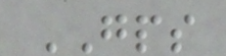GPS
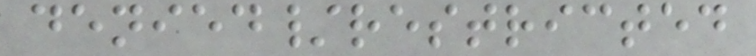denied/restricted
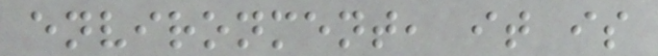environment, it is
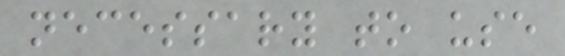necessary to use
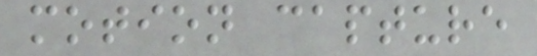motion capture
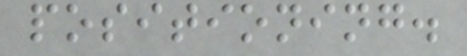positioning.
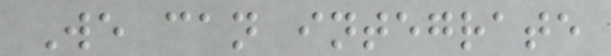We can integrate
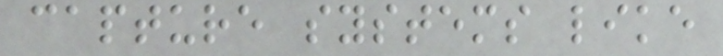capture systems like
